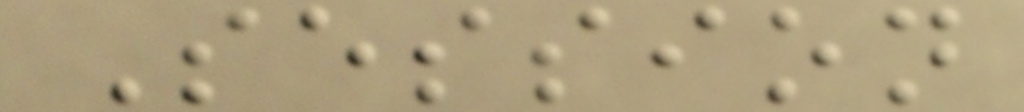Session
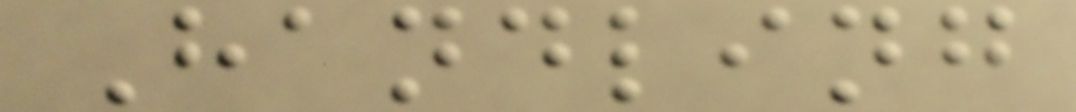Handling
